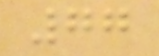77
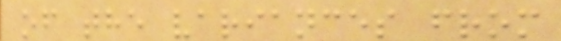of the variances from
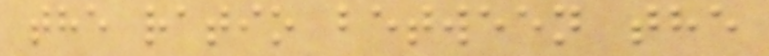the ratio between the
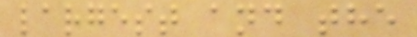largest and the
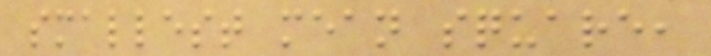smallest mean square,
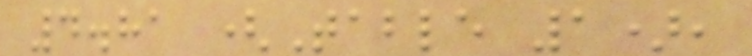4.81 (Table 1),
